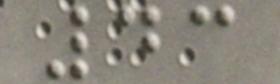43
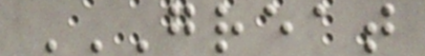GREAT
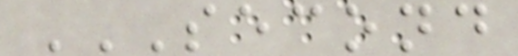SECOND
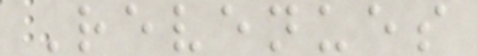Revenues
